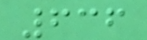636
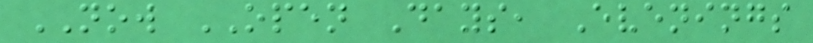NOW OPEN Days, Evenings
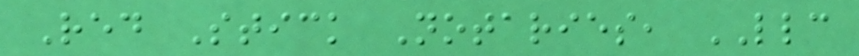Red Stick Notaries, LLC
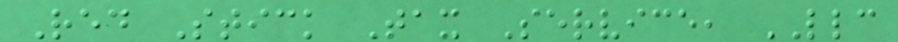Red Stick Tax Service, LLC
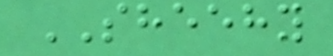SHEEHY
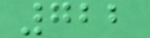722
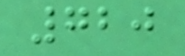720
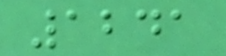1241
